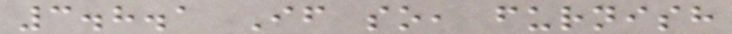3.8.1 If so, furnish
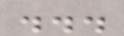...
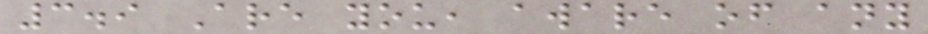3.9 Are you, aware of any
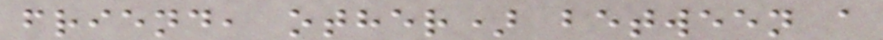friend, other) between a
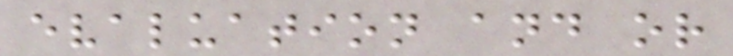evaluation and or
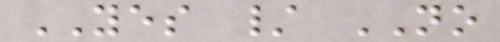YES / NO
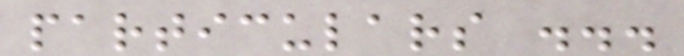particulars ...
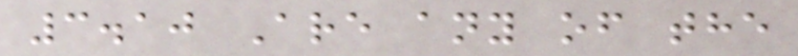3.10 Are any of the
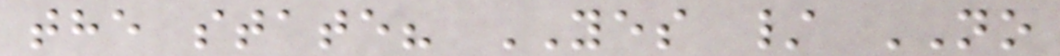the state? YES / NO
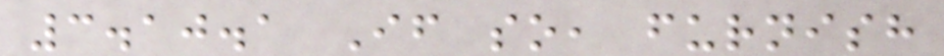3.10.1 If so, furnish
